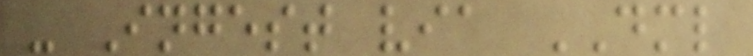- Ingest via DML
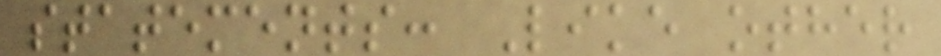statements: Like other
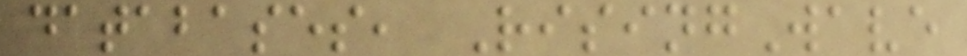databases, RisingWave
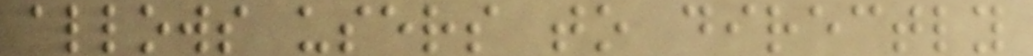allows users to directly
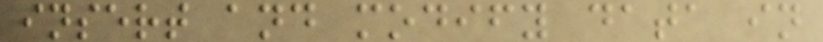insert and modify data in
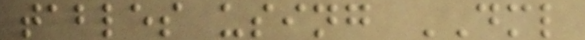tables using DML
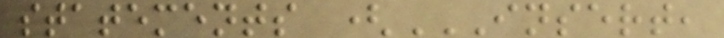statements (INSERT,
